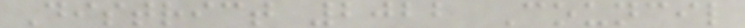District 2022 Council
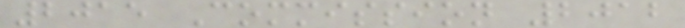2015 Commission 2012
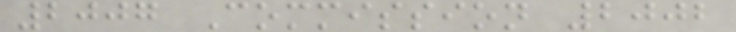2007 Commission 2002
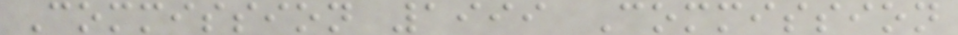Commission 1999 Commission
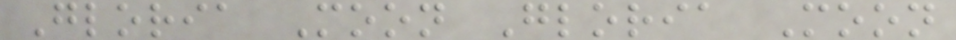Gloria Moon Gloria Moon
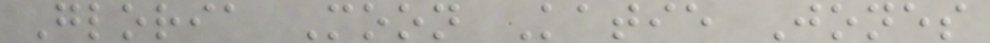Gloria Moon Katie Jones
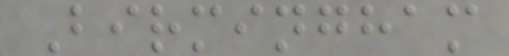Birmingham
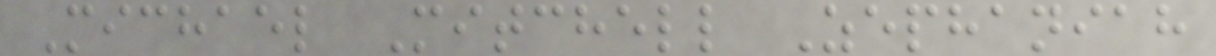Michael Mitchell Zephaniah
